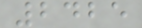2425
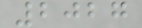2027
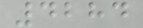4284
